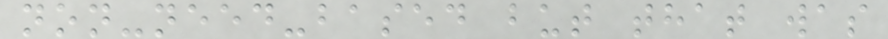non-need-based but that was
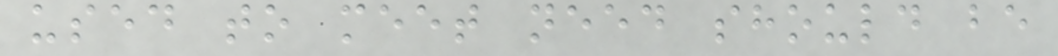used to meet need should be
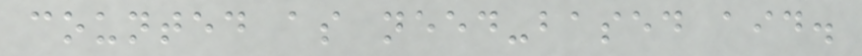counted as need-based aid.
